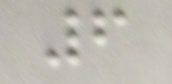6
